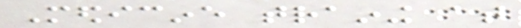Medicine training at
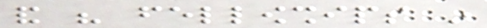and his fellowships in
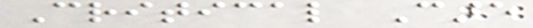Critical Care
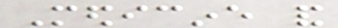Medicine and
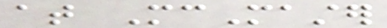at McMaster
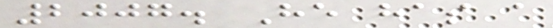2007. He has a
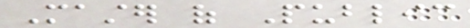Master of Public
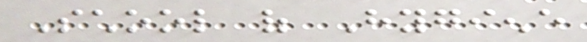School of Hygiene
